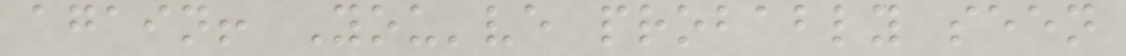again! You've probably seen
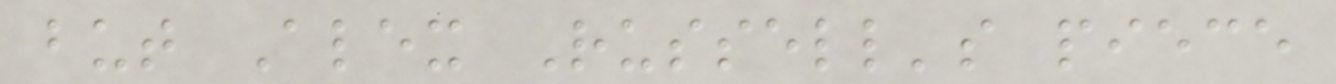but Alex Russell's piece
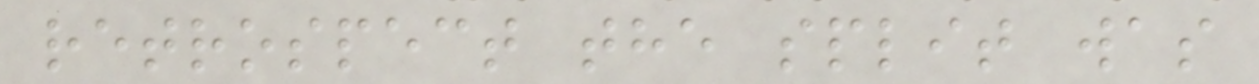retrospect the split was
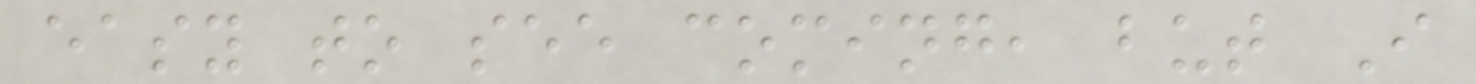easy to see coming, but I
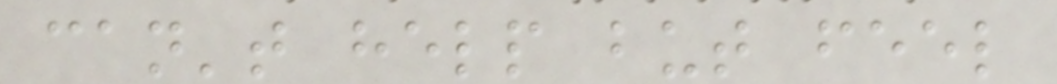can't help but feel
